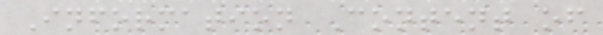Information Content of
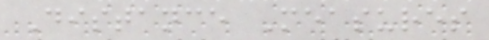Distance Measures
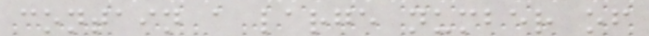contain a large number of
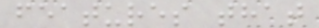features that
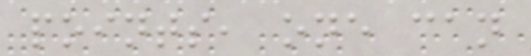points, one can
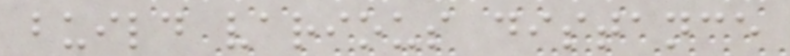build various distance
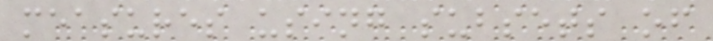measures using subsets of
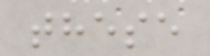these
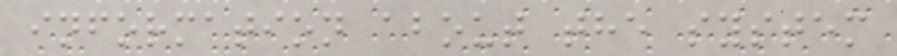information about the system
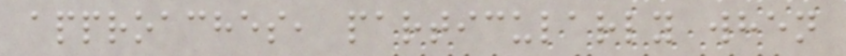approaches, particularly when
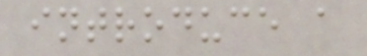introduce a
